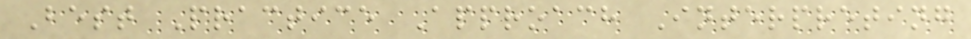Best Practice Approach Interpreting
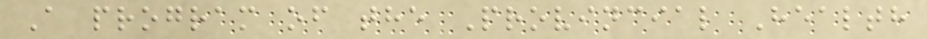A program of the Provincial Health
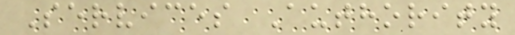Services Authority
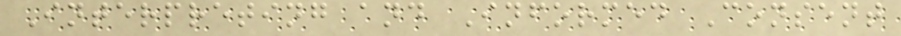Interpreting and Informed Consent
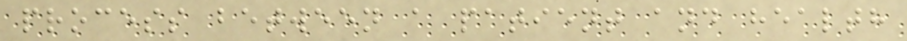process between a patient and health
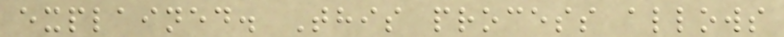explained. This process allows
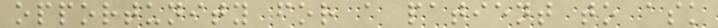opportunity for a patient to ask
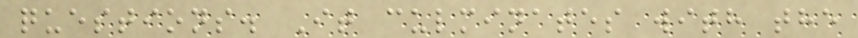questions. It culminates with the
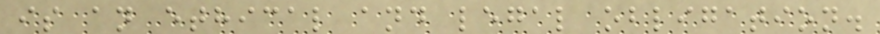is an ethical and legal obligation.
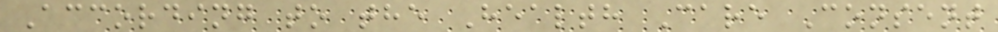According to the Health Care Consent
